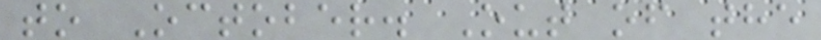to October. Out of the
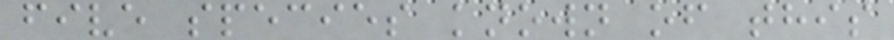five species known of this
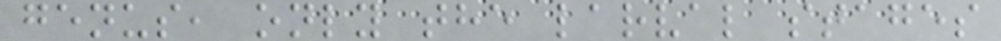genus, only the larval stages
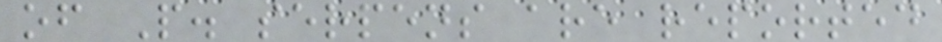of P. serpens are reported
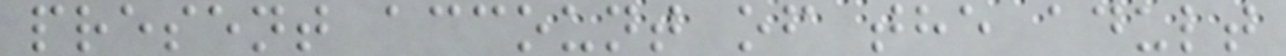present account of the adult
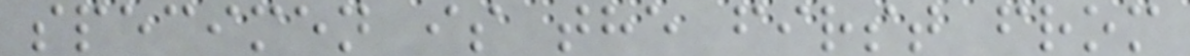specimen is the first from
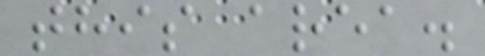this area.
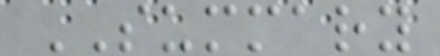SUMMARY
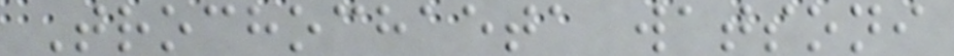Trochochaeta watsoni
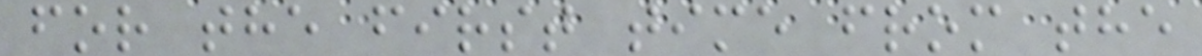for the first time from the
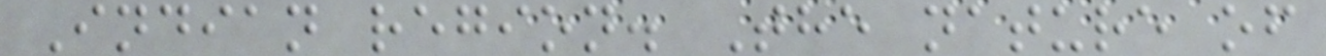Indian region. The nature of
